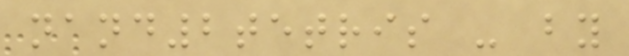nand2tetris - by
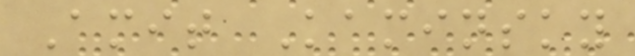Amit Kaminsky
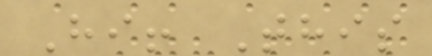Hi! This
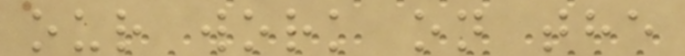our work on the
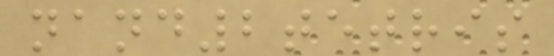nand2tetris
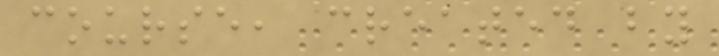course, created by
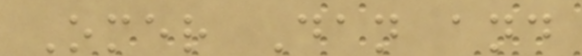Omer Dan and
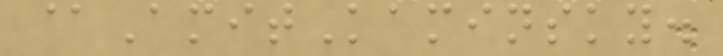@AmitKaminsky.
